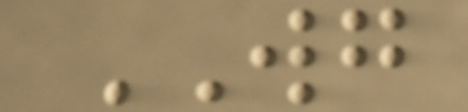WG
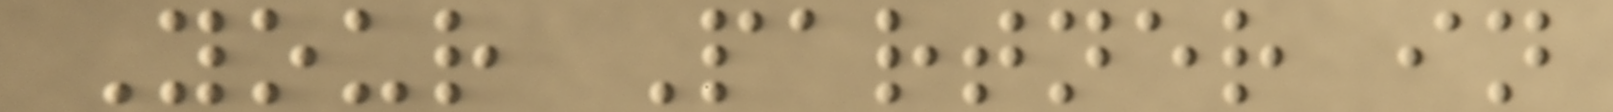Your Partner in
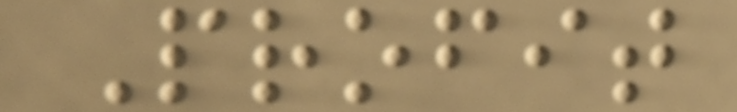Profit
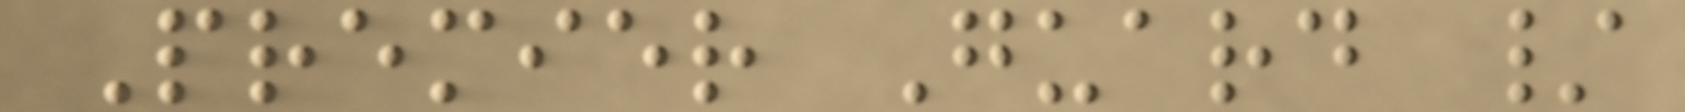Premier Guard /
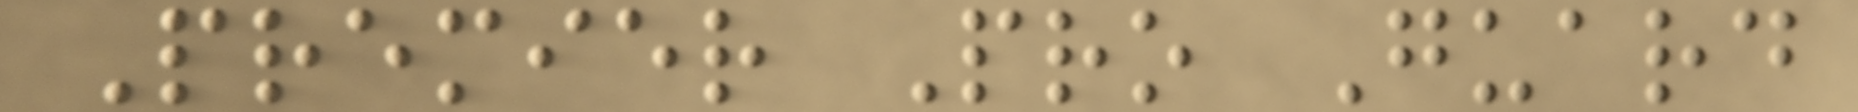Premier Pro Guard
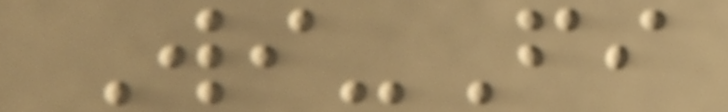Wi-Fi
